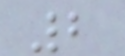2
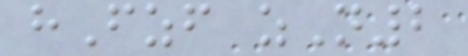hFzf zN2
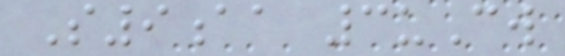S9aa 3uCw
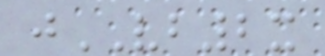jVB2x
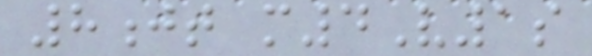8jt m4V1s
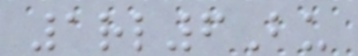1rl6Bu
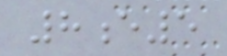8e5
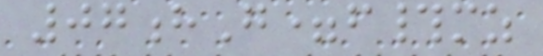07hG=f#mz
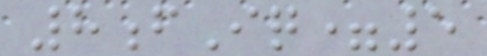8fIq=5
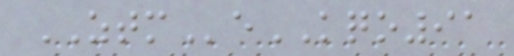ZTMeKQO91
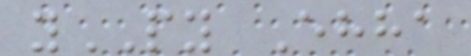yPY Ehha
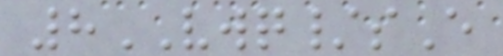8VWQ/sE
